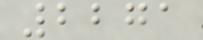2271
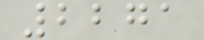2271
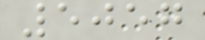5057
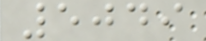5049
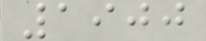1900
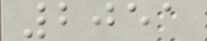2051
